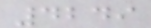4249
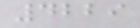4229
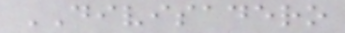DIVISADERO
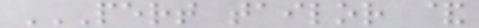PERT TAILOR &
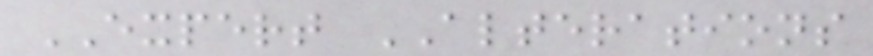EXPERT ALTERATIONS
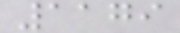1179
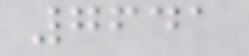7641
